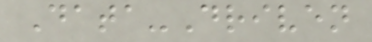Data-Driven
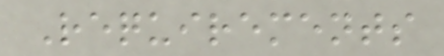Requirements
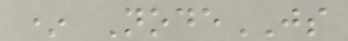* NodeJS
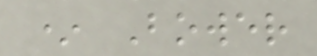* Bower
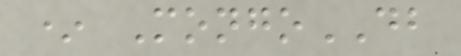* MongoDB
